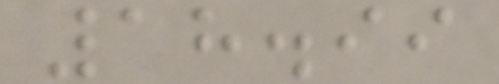18.99
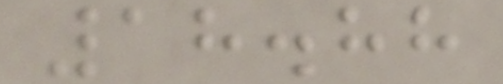18.88
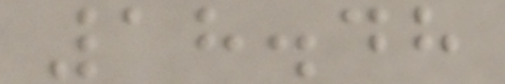18.48
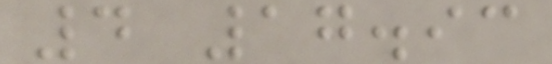4 17.93
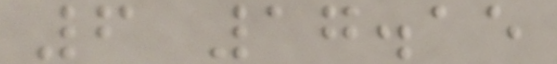6 17.15
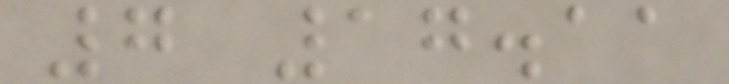7 17.11
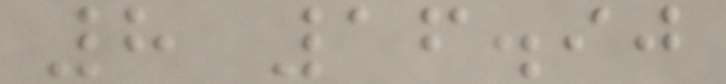8 16.90
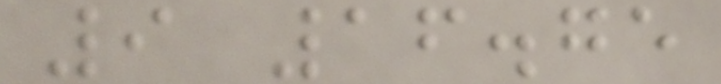9 16.75
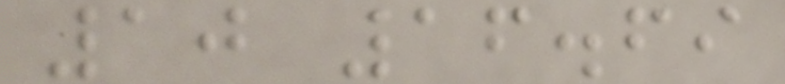10 16.69
